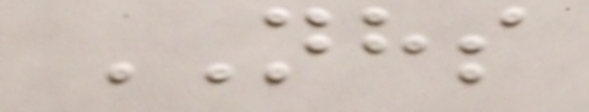NHS
